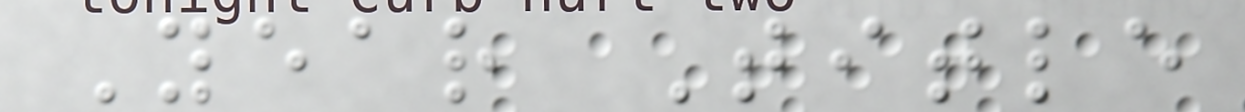Year Title
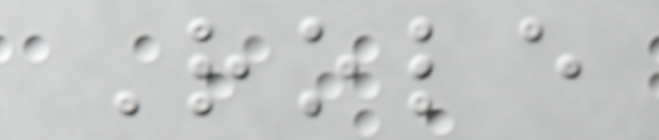Role
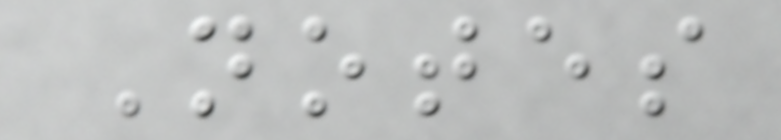Notes
